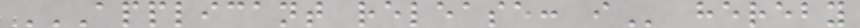APPLICANT RELEASE: I hereby
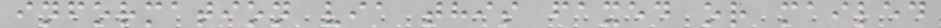information via this faxed or mailed
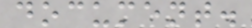document.
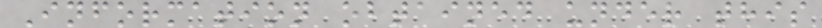Information obtained under this
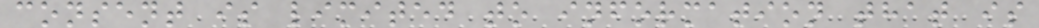consent is limited to information that is
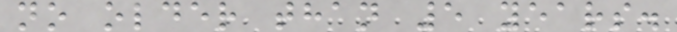no older than 5 years.
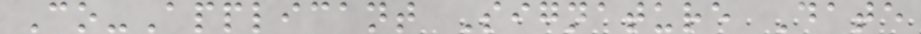Co-Applicant Signature Date
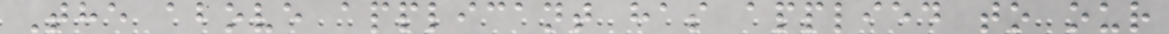The above applicant has applied to our
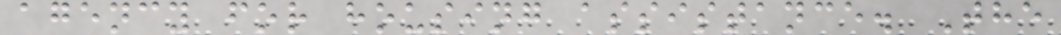agency for housing assistance. The
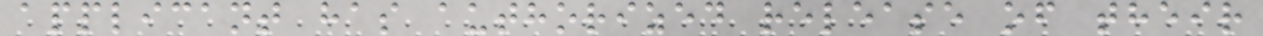applicant has authorized release of their
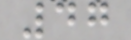47
